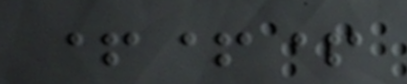+++
